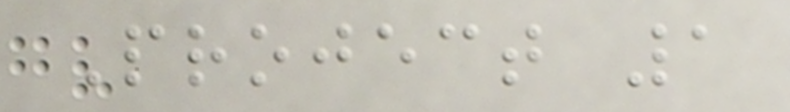Project 1
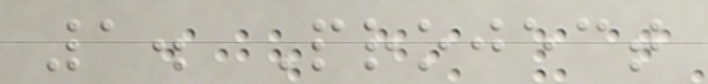1. Project
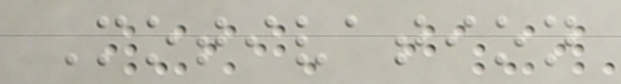Motivation
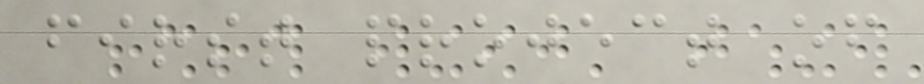first project of
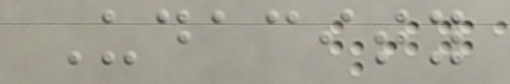Udacity
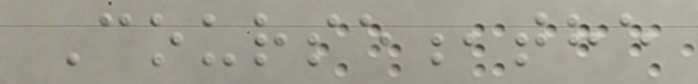Course,the
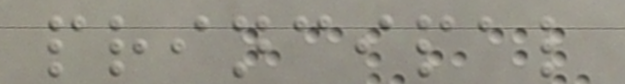principal
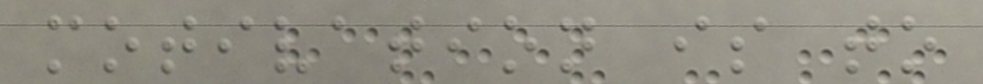motivation is to
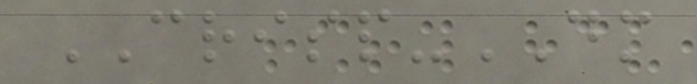CRISP-DM
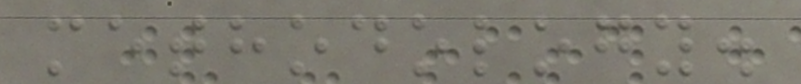methodology.
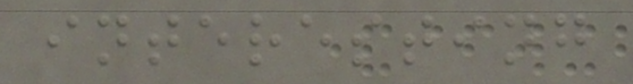interesting
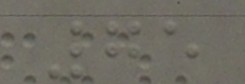75
